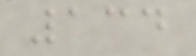134
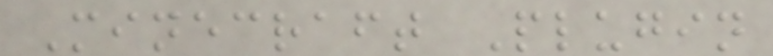Minecraft Plugin
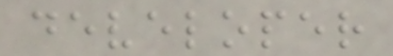developer
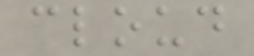cloud
